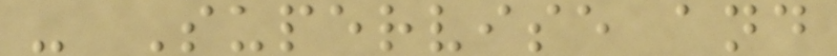- Supervise and
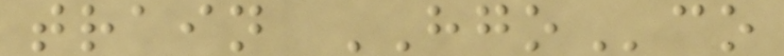train HGOco
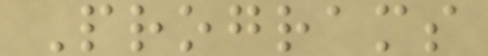Programs
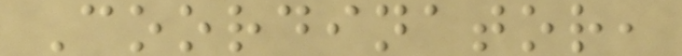Coordinator,
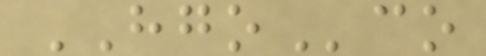HGOco
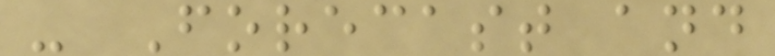- Forecast and
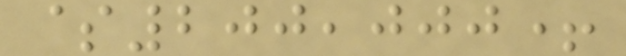$200,000+
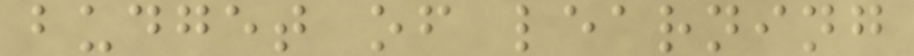budget of learning
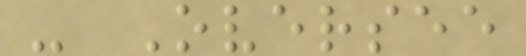- Oversee
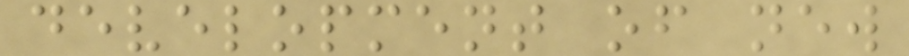development of new
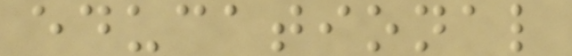educational
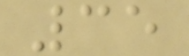35
